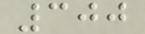300
